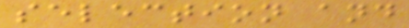selection and
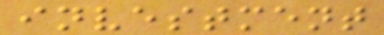investment
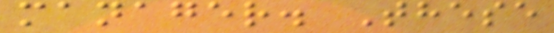manager. These
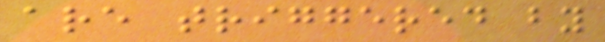are triggered by
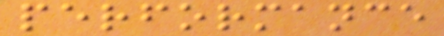performance
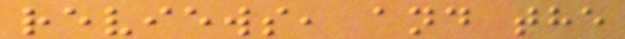reviews, and the
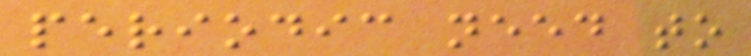periodic need to
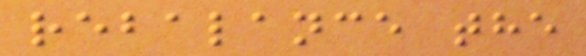rebalance the
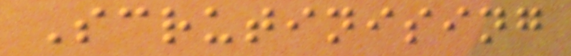Scrutinising
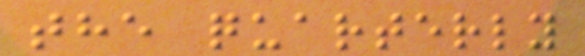the quarterly
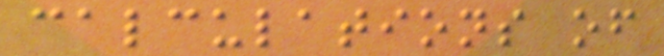calculations of
